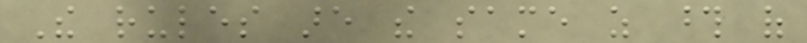The rules are the same as those of
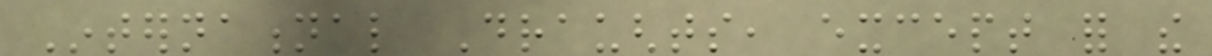International Draughts, except for the
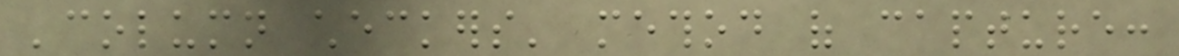'column checkers' method of capture:
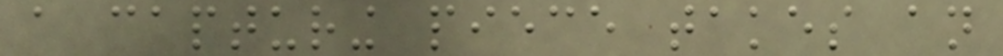a capturing piece takes an
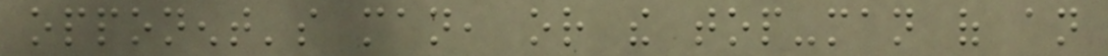opponent's man, or the top-man of an
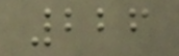226
